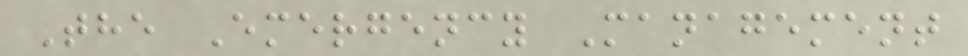The Emergency Management
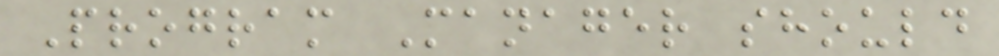Program Manager should
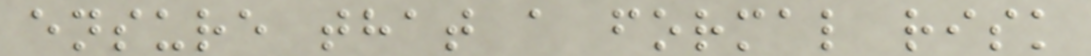ensure that a formal risk
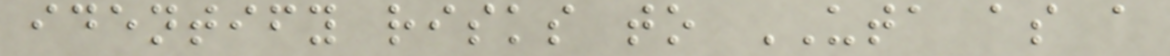identify risks to UTA as a
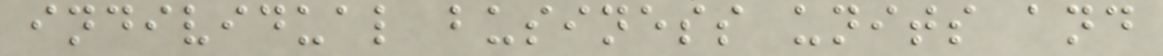individual business units and
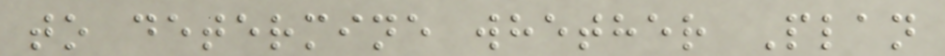to determine whether Plan
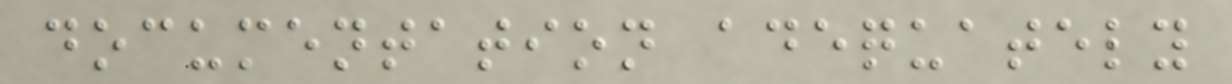documentation adequately
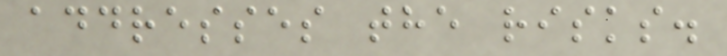addresses the risks.
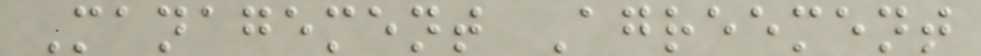Management Agreement
